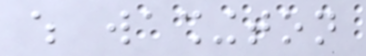which washington
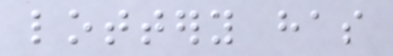lottery has
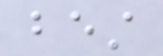best
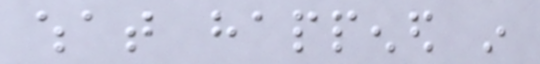what happened in
